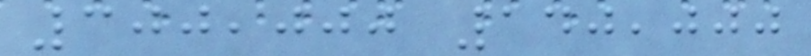300,000 140,000
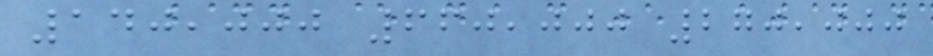140,000 660,000 270,000
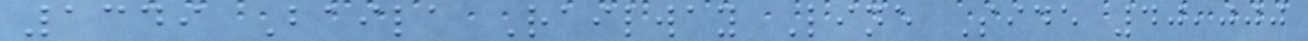1349 Baila Railway Line Side 40,000
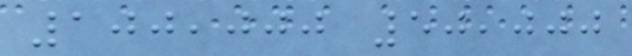100,000 50,000
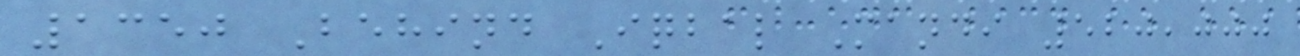1350 Behind Iqbal Mandi 520,000
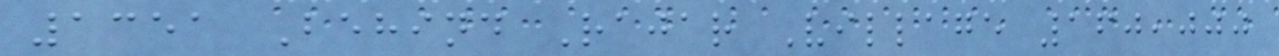1351 Behind Rajar Village 160,000
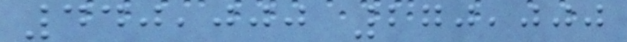440,000 270,000
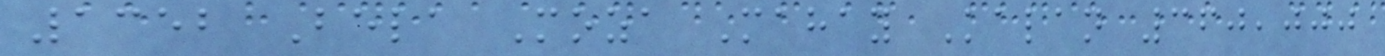1352 Bela Moza Mahay Kalan 360,000
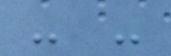- -
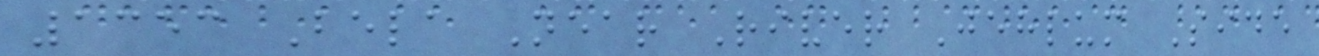1353 Bela Near River Jehlum Side
